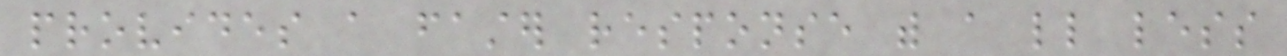provides a faster response with a little less
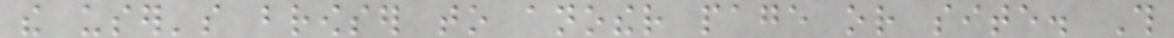the user's browser to another page or site. This
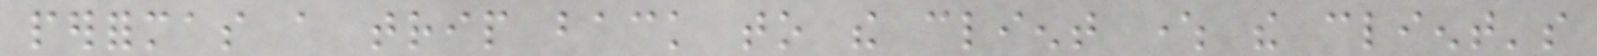performas a trip back to the client where the client's
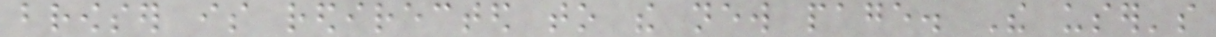browser is redirected to the new page. The user's
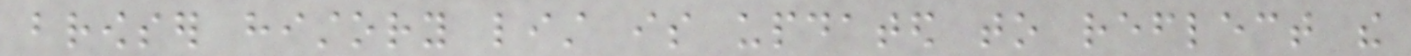browser history list is updated to reflect the
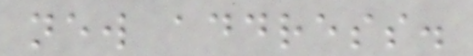new address.
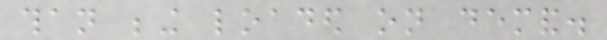than being loaded on demand.
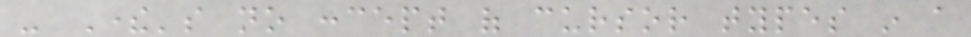- There's no concept of cursor types in a
